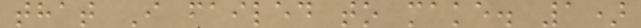that I failed to make. 1)
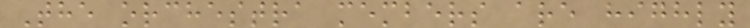The orchestra members are highly
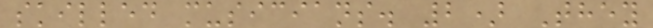skilled musicians. 2) They
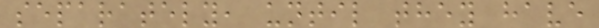separately, until they have
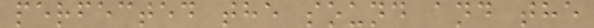perfected the sound and the
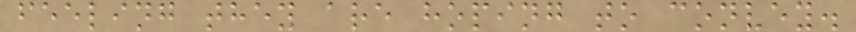feeling they are hoping to convey.
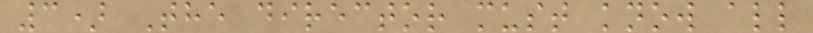3) The director must know all
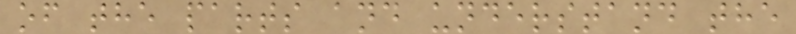of the parts and understand the
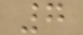7
